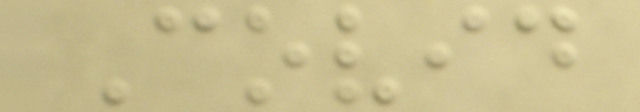Covid
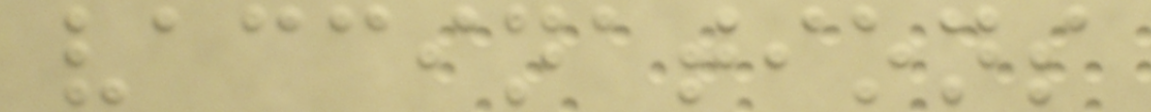vaccinations
